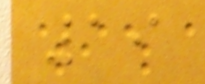19
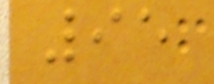95
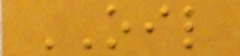OIL
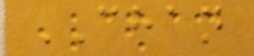CHAN
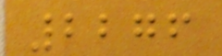2276
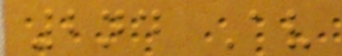2nd Av
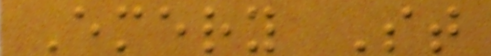Emery St
